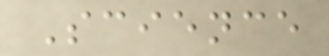Science
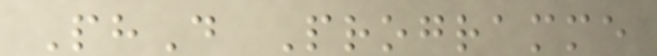PhD Programme
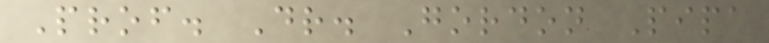Prof. Dr. Gordon Pipa
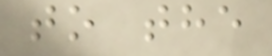to the
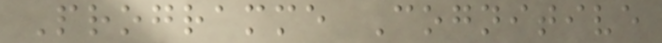Programme Cognitive
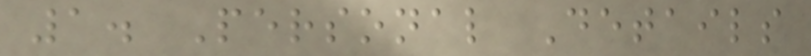1. Personal Details
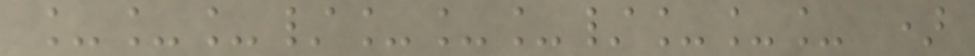___/___/___ )
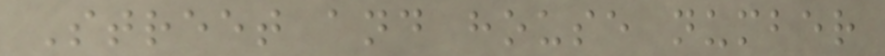Street and house number
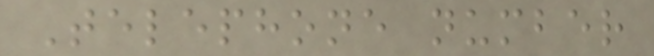Telephone number
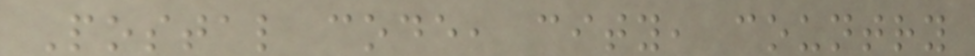Postal code, city, country
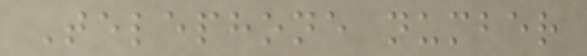Telephone number
